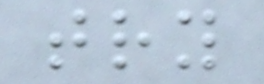try
